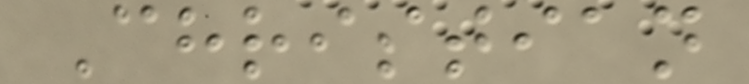Christian
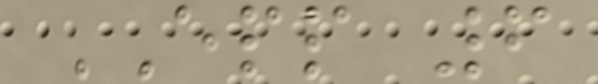EPP 6
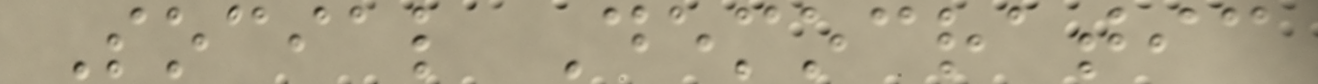Social Democratic
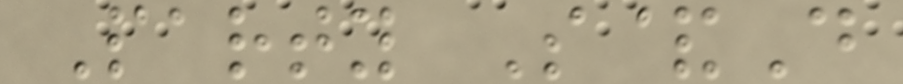Party S&D
